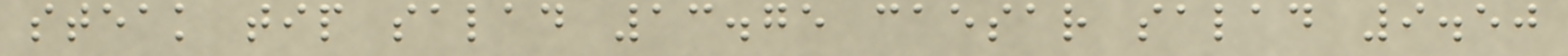steak tip salad 13.75 caesar salad 9.50
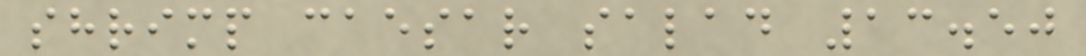shrimp caesar salad 13.50
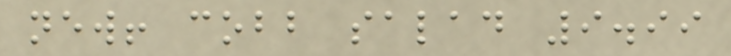new! cobb salad 9.99
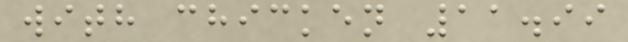with chicken 11.99
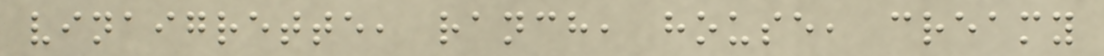vinaigrette, ranch, house, creamy
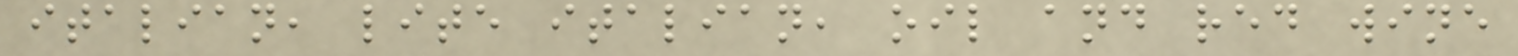italian, lite italian, oil and red wine
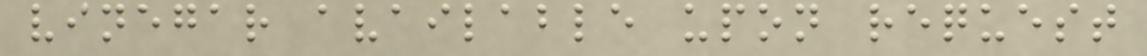vinegar available upon request
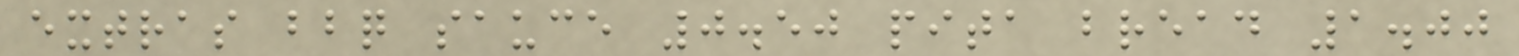extras bbq sauce 0.50 pita bread 1.00
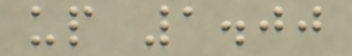up 1.00
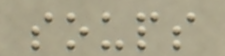soups
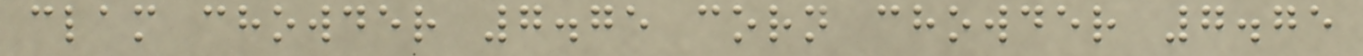clam chowder 7.75 corn chowder 7.75
